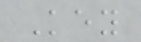Key
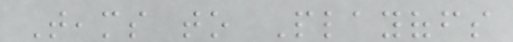Teams to Playoffs
